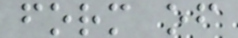form of
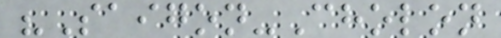"Saigon-Cholon
